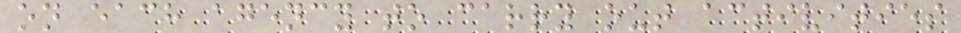on each agency to carry out activities
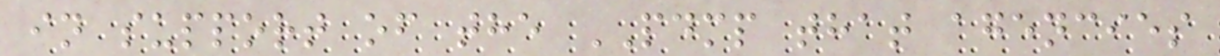in support of the PDMP that agencies
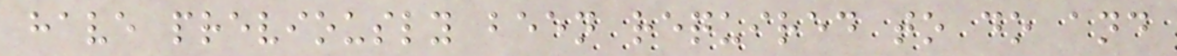have previously been required to do and
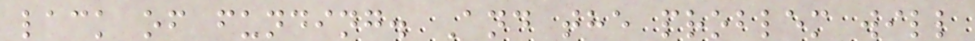lack of funding. And the problem will
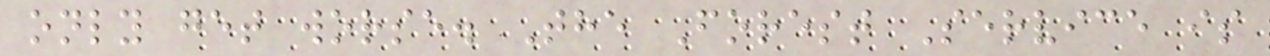only get worse. The Forest Service is
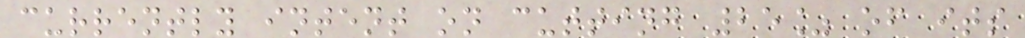currently intent on cutting 25% of its
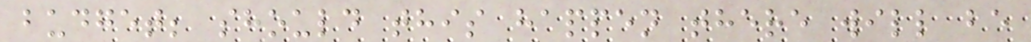budget; should this happen there will be
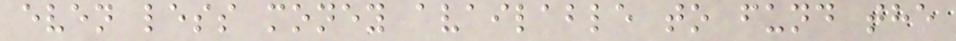even less money available to fund the
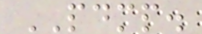PDMP.
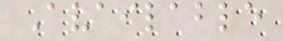Available
